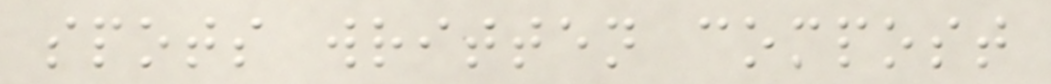spots written compost
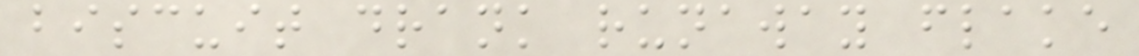biscuit drank runaway flake
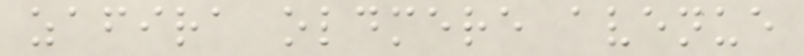zafira oldmere avenue
